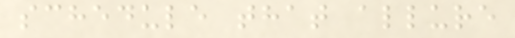schedule that allure
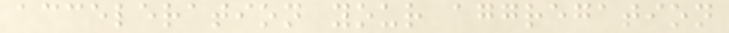acceleration your aggregation
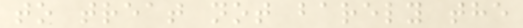to treat not barely the
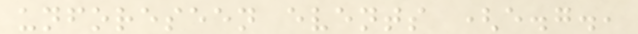unforeseen events (e.g.,
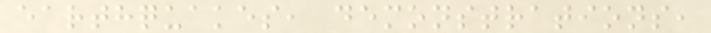earthquakes, demonstrations,
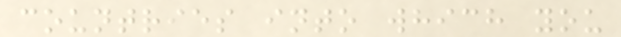countries into which you
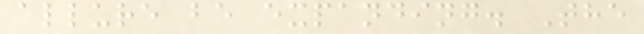allure be expanding. The
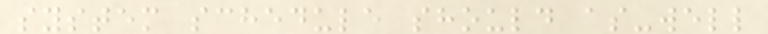system schedule should as-well
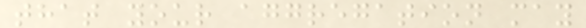that your aggregation may
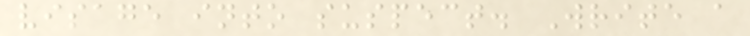visage into suspect. Write a
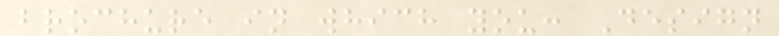brochure in which you: Design
